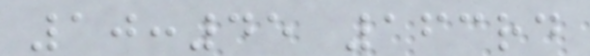10:45 163rd
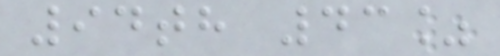94th 43%
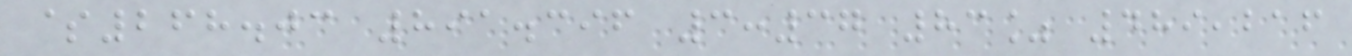$268.03 891.396 3:37 83% 489,216
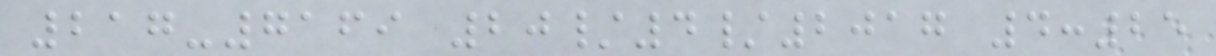217-7169 20/4/2017 4:25
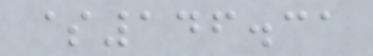$146.31
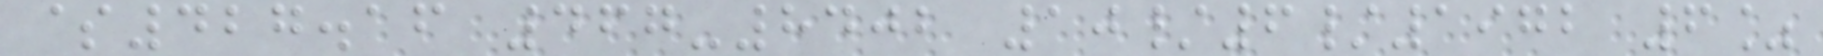$427.16 467-8402 10/6/1972 6%
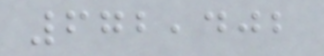672,402
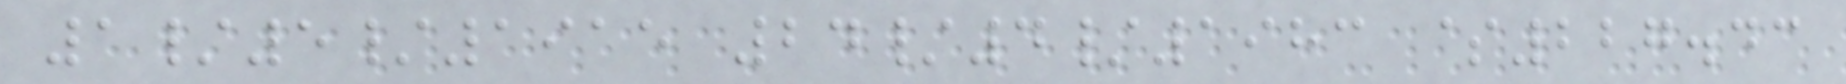1/5/1915 24/4/1983 $227.43
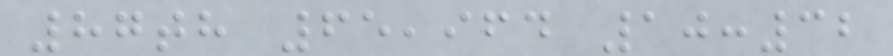87th 65,964 10:32
